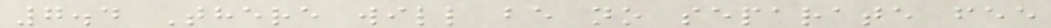7.4 There will be no separate fee
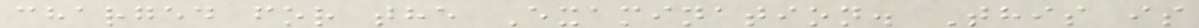charged for the Examination. This is
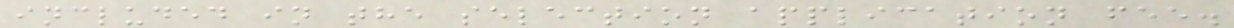included in the selection application fee.
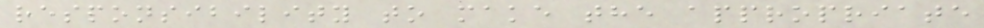responsibility to make the appropriate
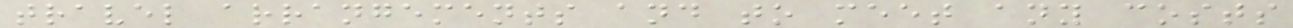travel arrangements and to meet any costs
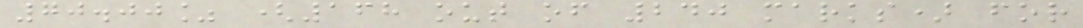70.00% (168 out of 240 marks) for
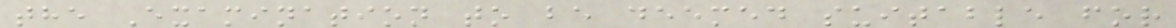the Examination to be deemed suitable for
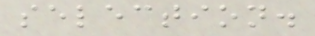selection.
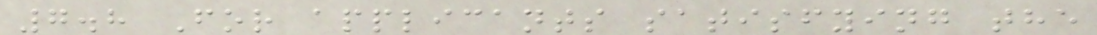7.8 For applicants satisfying the
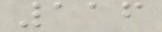116
